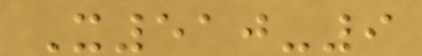X510-9
